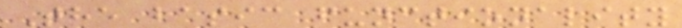The basic functionality
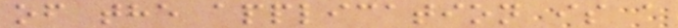of the application is a
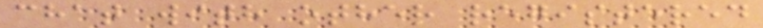chat with other registered
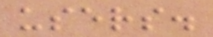users.
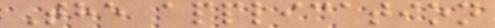The application
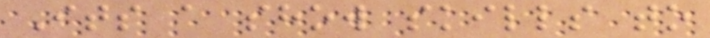Its a show skills to
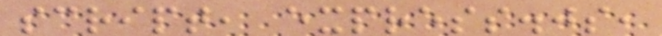script, express.js,
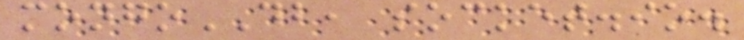mongoDB, socket.io.
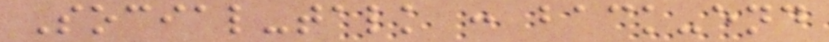Social-talk : back-end
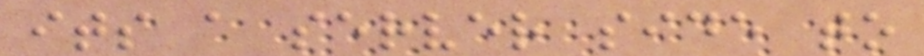its a server side to
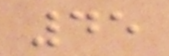45
